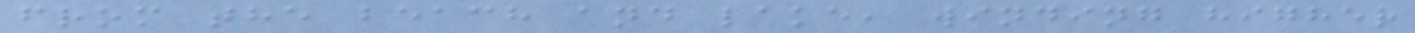from the beach and lake, winding higher
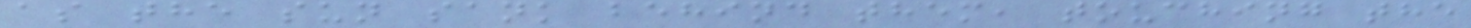as the sun sank behind them, touching the
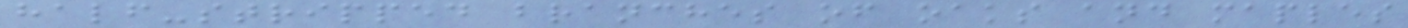half-stripped branches of oaks and maples
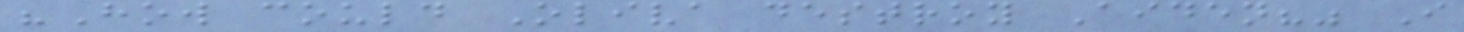"How could Oliva destroy Aiden?" I
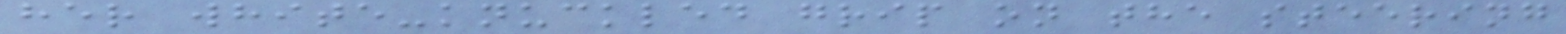her white-knuckled grip on the steering
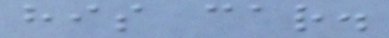his car.
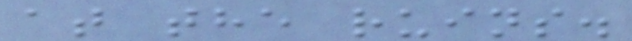at the ruins.
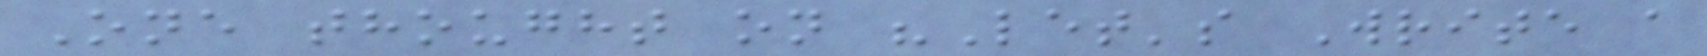One thought on "Let's Write a
